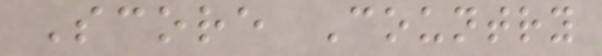Score Country
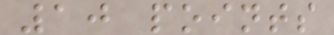10 points
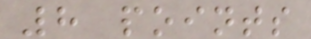8 points
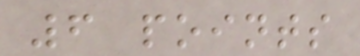6 points
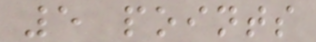5 points
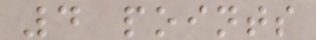4 points
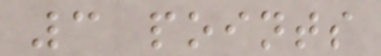3 points
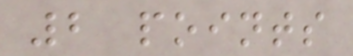2 points
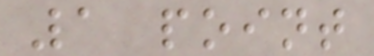1 point
